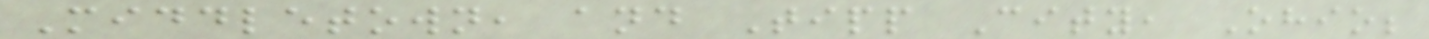Middletown, and Tipp City, Ohio;
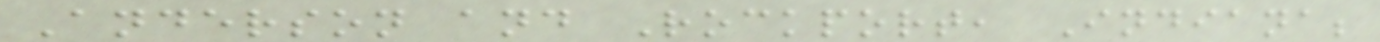Anderson and Rockport, Indiana;
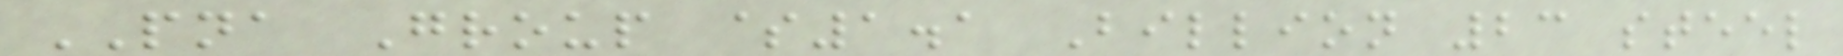PNA Group $1.1 Billion 23 steel
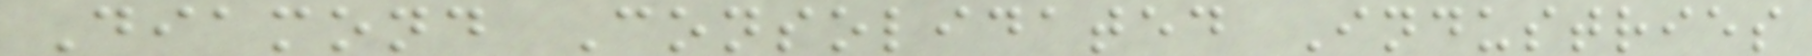Diamond Consolidated Industries
